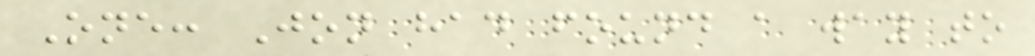One: Jon had found a way to
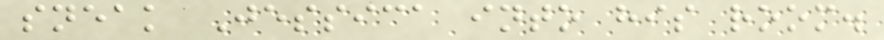sneak Jessica into his room.
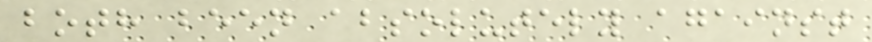both been absolutely against
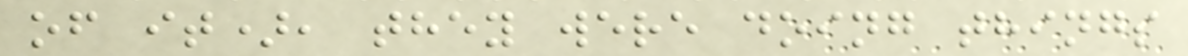of it), they were doing things
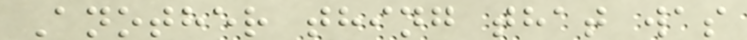Another thing that was
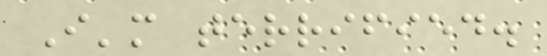I'm terrified.
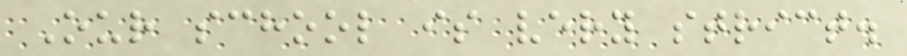Our school is very strict.
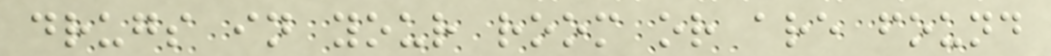drugs in your room or are found
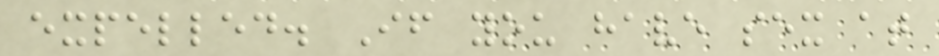expelled. If you have sex at
